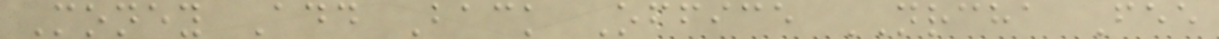Money Add Back Office NRCHA Fee
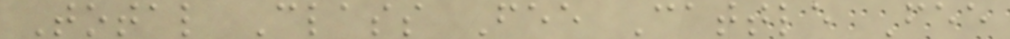Total Class Fee Cattle Fee
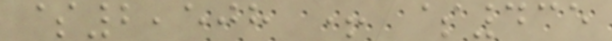$2,508 + $435
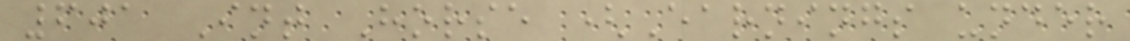601 Int Horse (Earnings under
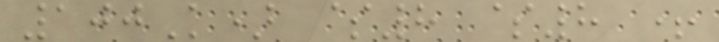100K) $8 $8 +
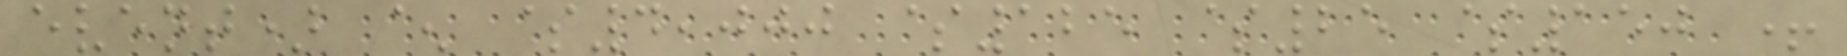event) ^ $4,000 $125 $25 $150 +
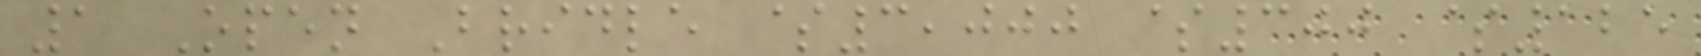1 Open Bridle $3,000 $300 $125
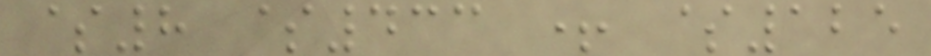$8 $433 + $125
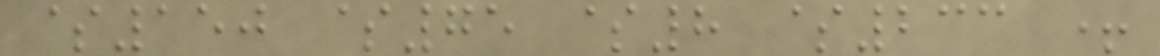$150 $75 $8 $233 +
